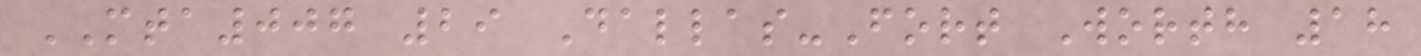MTA007 29 Dallas-Fort Worth 18
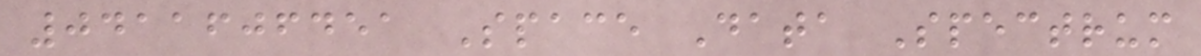0411606451 Space Data Spectrum
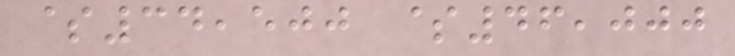$34,500 $46,000
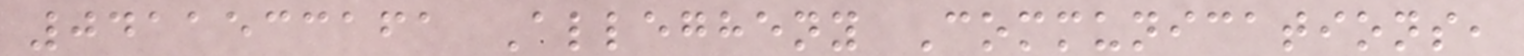0411533161 Allegheny Communications,
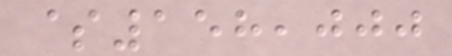$158,000
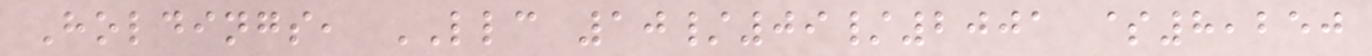Holdings, LLC 10/09/2001 $8,250
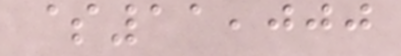$11,000
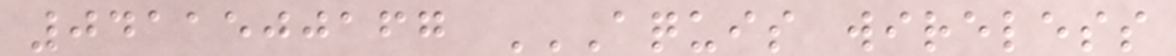0411500167 AQUIS WIRELESS
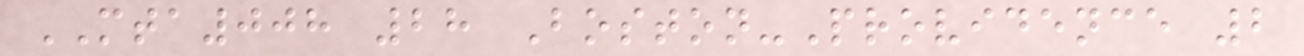MTA008 28 Boston-Providence 2
